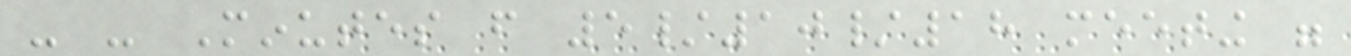- - Minutes from 5/10/18 meeting were
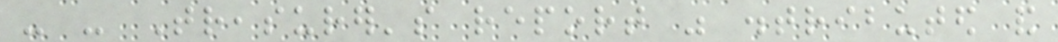- - Treasurer's report was distributed and
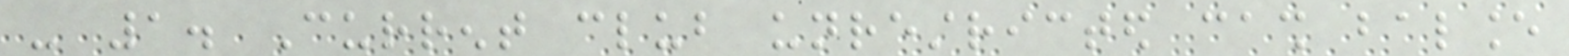- 1. Current club unrestricted cash balance
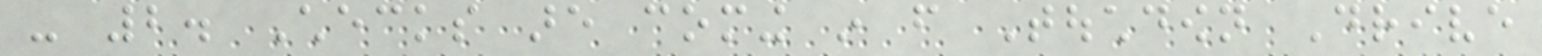- 2. Checks are coming in from Touchdown Drive
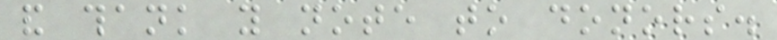and thank you note to donors.
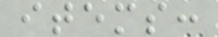items:
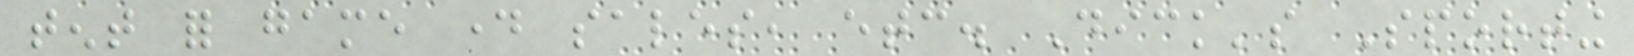tent for game day sales, etc. Dick's Sporting
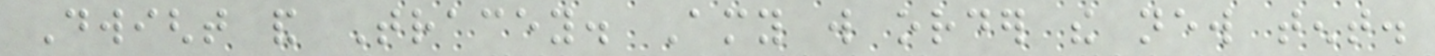Dwight and Tracey. Amy will order the new tent.
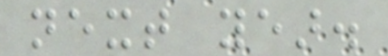next year.
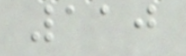110
